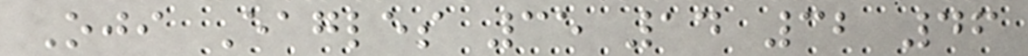Oji Eagles 35 14 32 46
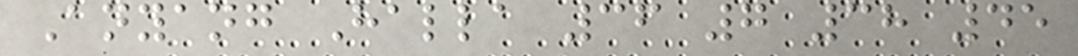Anyang Halla 36 7 38 45
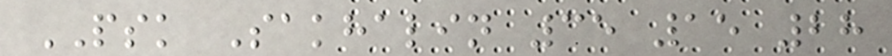PSK Sakhalin 35 15 28
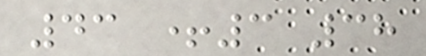43 +3 38
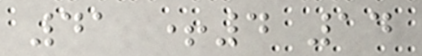41 +4 14
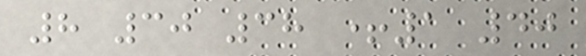8 30 38 +1 40
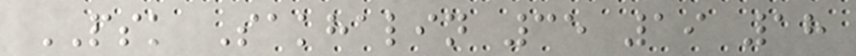PSK Sakhalin 35 19 18
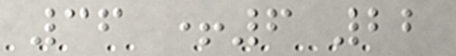36 +6 22
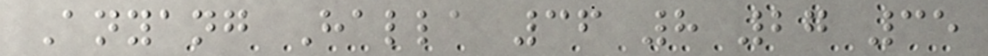Anyang Halla 36 8 27 35
